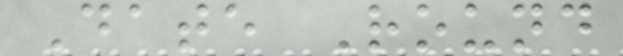Date Round
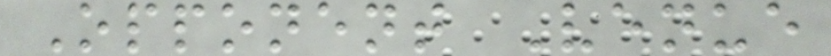Opponent Venue
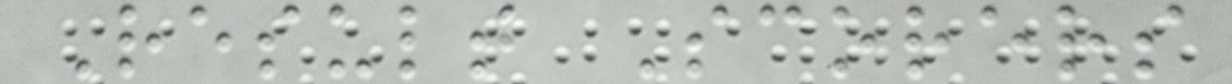Result Scorers
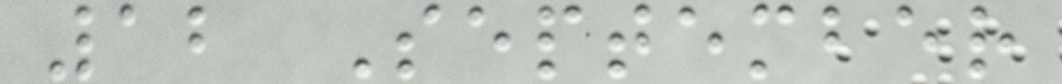12 September
